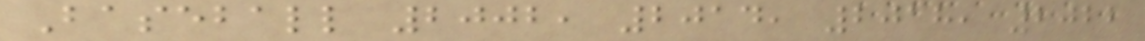Baseball 2002, 2014, 2018, 2022
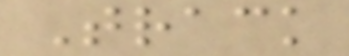Track
